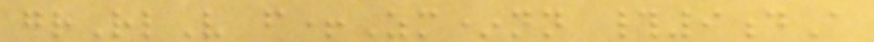grRlV f+Zm*nn #9dA
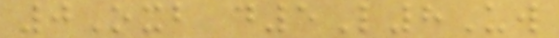0Oxb d5L8Uw
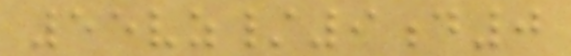55vz/9d0
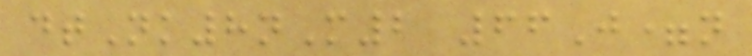dtNk8nM2 66J=n
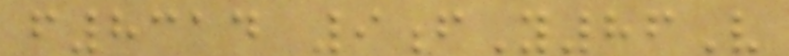f8314 9fY86V
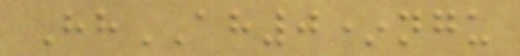HhAH0*ngu
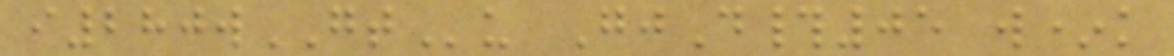i280wGTu GjD#05 w*k
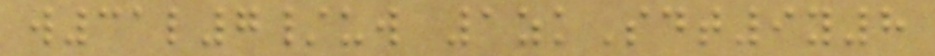w31l7/uw 1zkSdt9y8
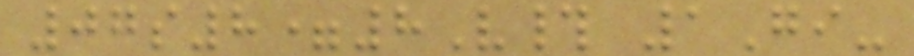07s8=8V# 1Gi-
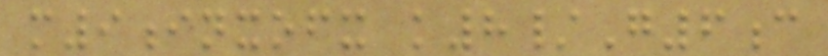m9inxofx k8/G6c
